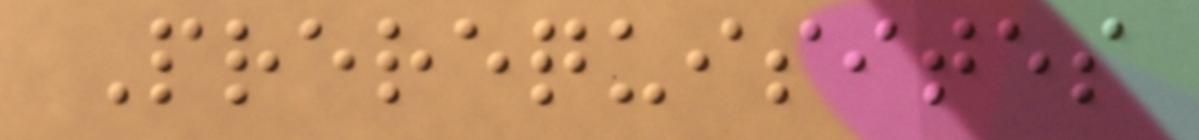Prerequisites
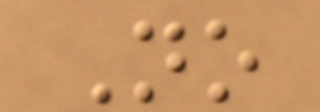No
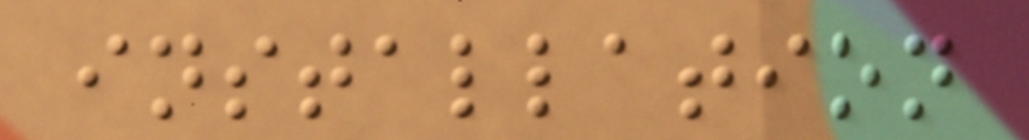installation
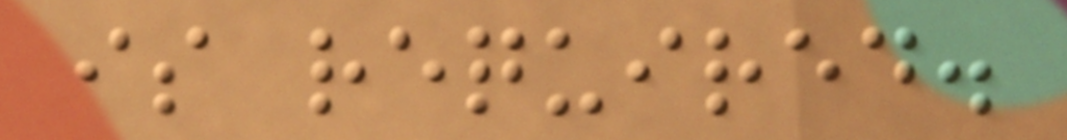is required.
